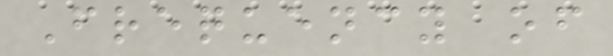Frequency of
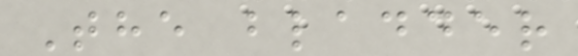The bladder
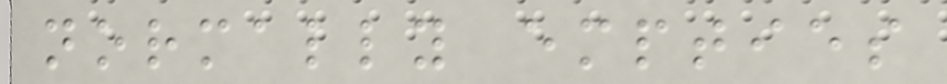normally empties
